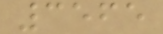3565
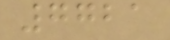7721
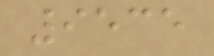9535
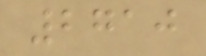2710
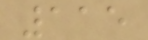115
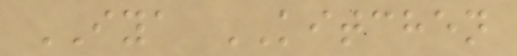IYA KITCHEN
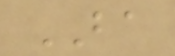BA
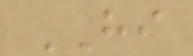HI
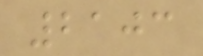2103
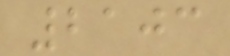2103
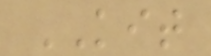KIT
